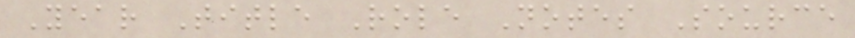Year Title Role Notes Source
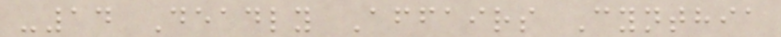-14 Deadly Affairs Cynthia
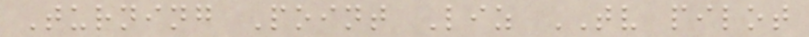Turning Point Liz TV pilot
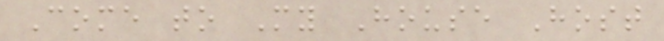Come to My House Host
